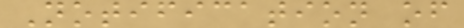Notification of
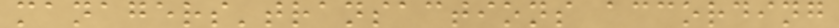managers'transactions according
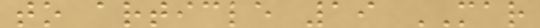to article 19 MAR
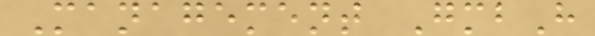Management GmbH
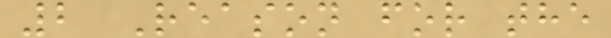2 Reason for the
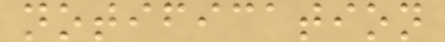notification
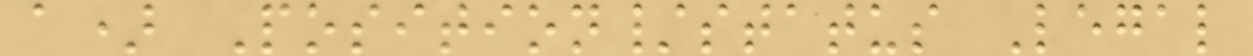a) Position/status Legal
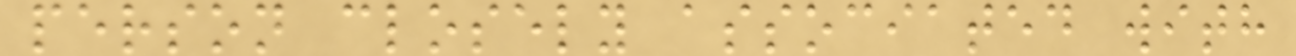person closely associated with
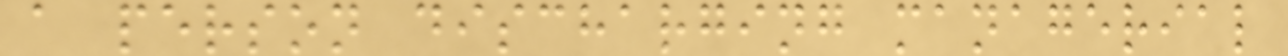a person discharging managerial
